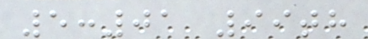5:01 99th
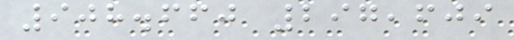908.660 297,609
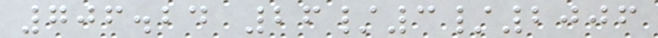706.24 26/3/2006
